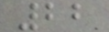22
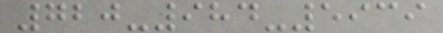720-984-5939
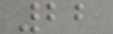22
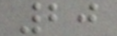20
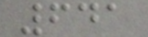641
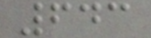643
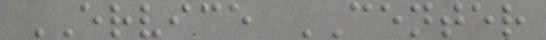ERVICE CENTER
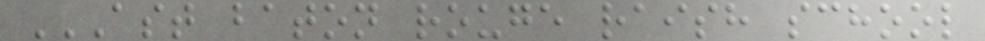AST BATON ROUGE RAISH SCHOOL
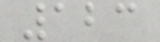123
